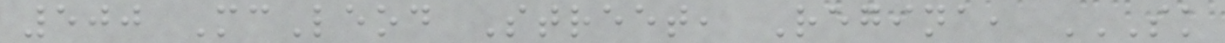500 McLeod Street, Regina, SK
